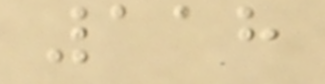118
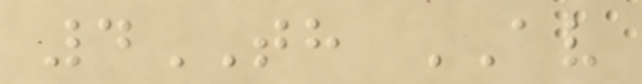4TH AV
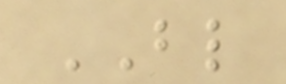BL
